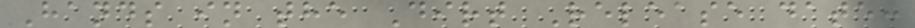Hands in the Dirt Release date:
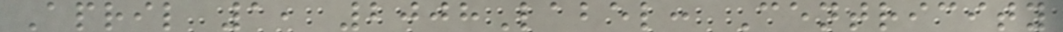April 1, 2008Label: Centricity
